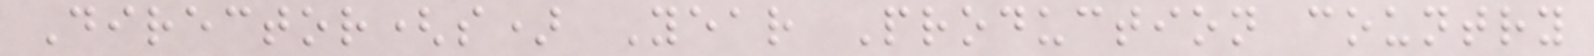Director(s) Year Production country
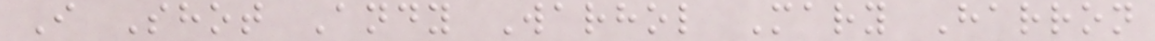I Shot Andy Warhol Mary Harron
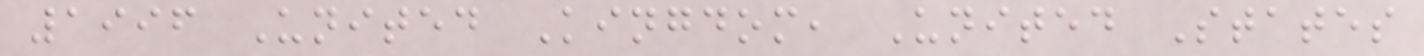1996 United Kingdom, United States
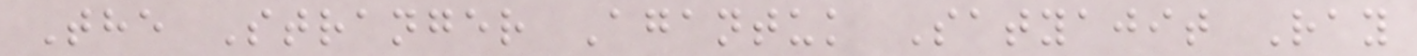The Stranger Agantuk Satyajit Ray
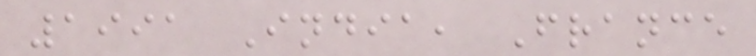1991 India, France
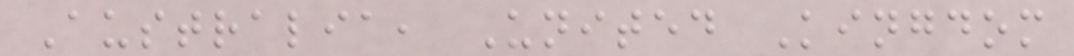Australia, United Kingdom
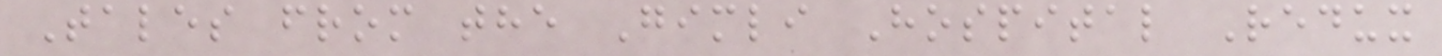Tales from the Gimli Hospital Redux
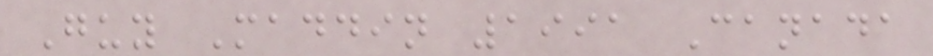Guy Maddin 1991 Canada
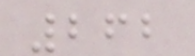262
